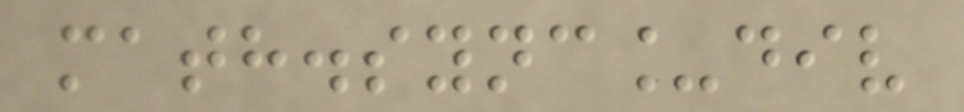math.sync_div
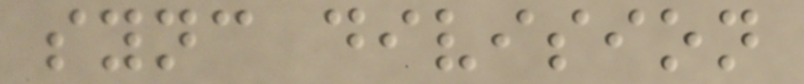sync division
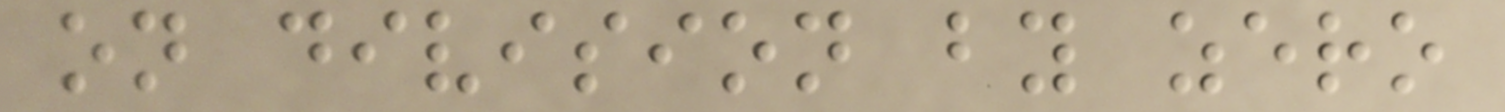on division by zero
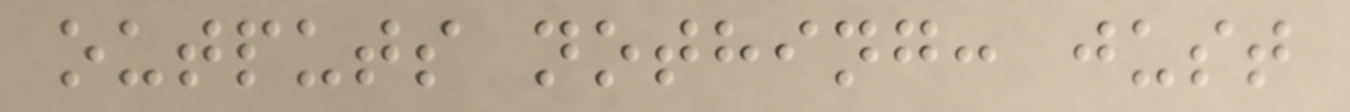outputs nothing: just
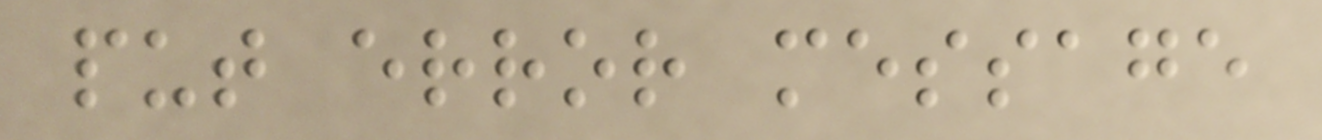put error message
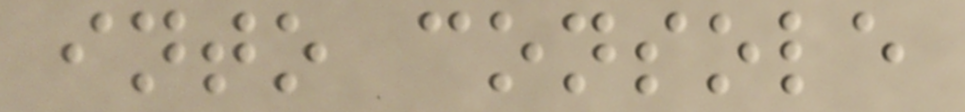into console
